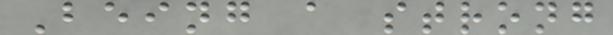Being a strong
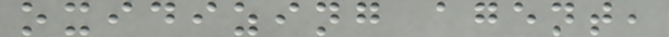oxidizing agent,
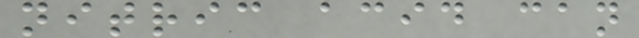nitric acid can
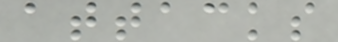attacks
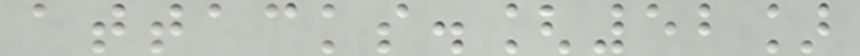attacks.[52]
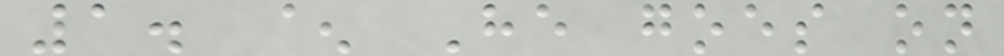1. ^ He goes on
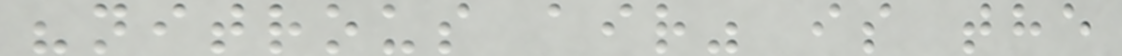"nitrous air" is the
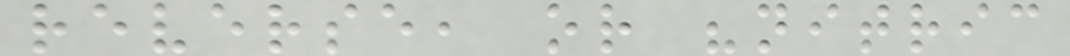reverse, or "nitric
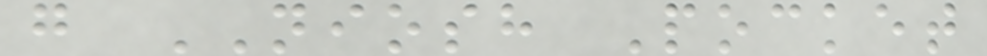g NIOSH Pocket
